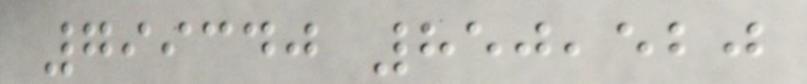799340 850,520
